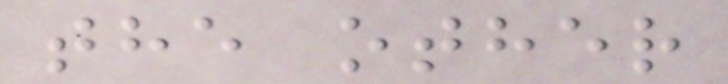the other
